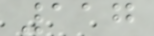117
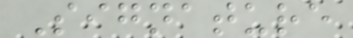Signature
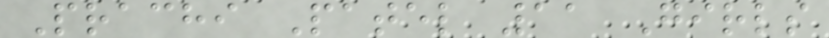Prachi Patel 11 Girls
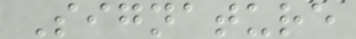Signature
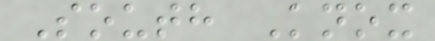South Knox
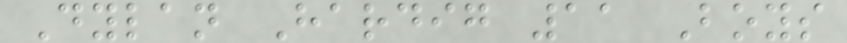Dylan Hardig 11 Boys
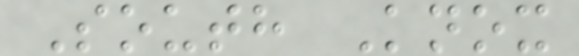South Knox
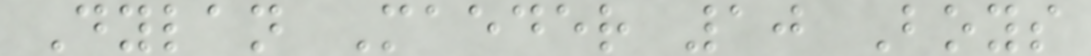Dylan Maeder 10 Boys
